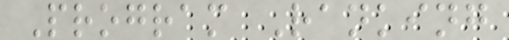Program Ranking
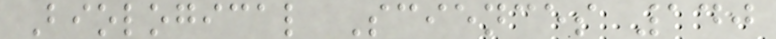Biological Sciences 140
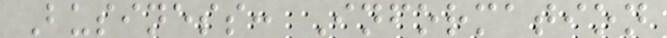Business: Information
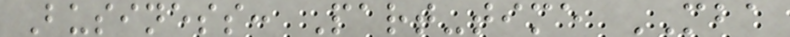Business: Part-time MBA
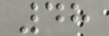48
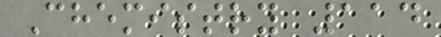Chemistry 114
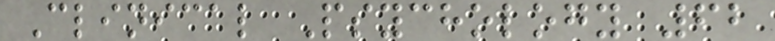Clinical Psychology 62
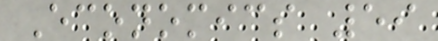Economics 59
